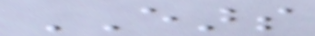EARS
